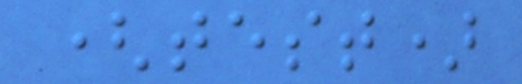(test)
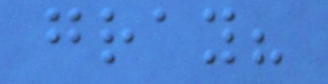gray?
